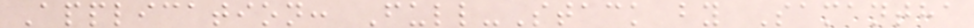Application: Full-Stack by Samantha
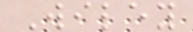Wiley
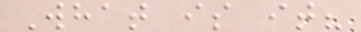What is it?
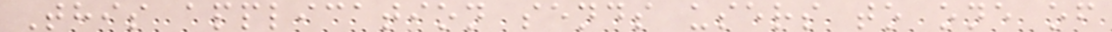This application sends users to one of
